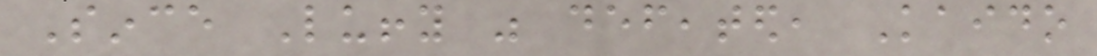Since Luffy was defeated, Kaido
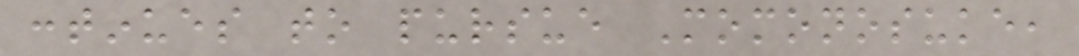continues to pursue Momonosuke,
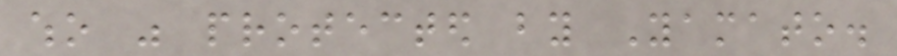who was protected by Yamato.
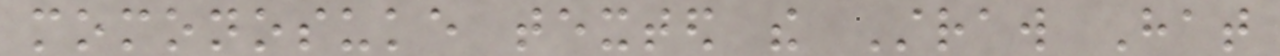momonosuke texted the Straw Hat
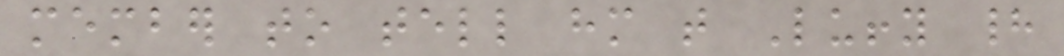member to tell him that Luffy had
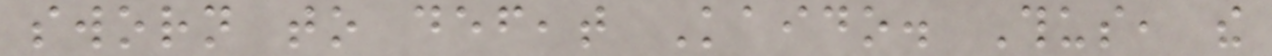sworn to defeat Kaido. Thus, the
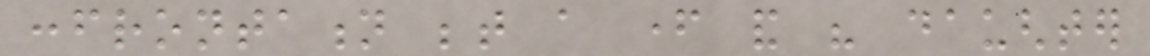confrontation between a father and his daughter
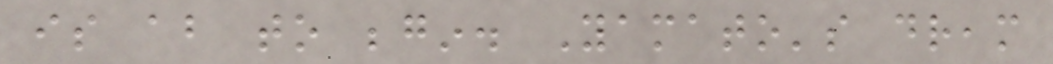is about to begin. Yamato's dream
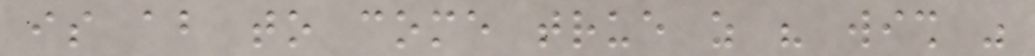is about to come true as his wish was
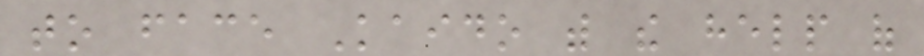to face Kaido with the help of
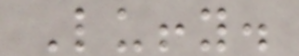Luffy.
